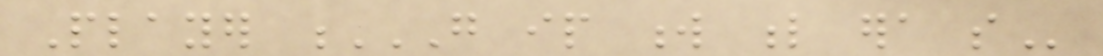Player G IP W L ERA SO
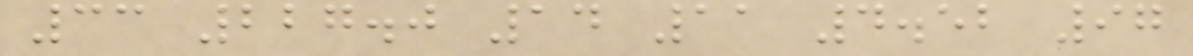33 227.0 14 11 4.52 97
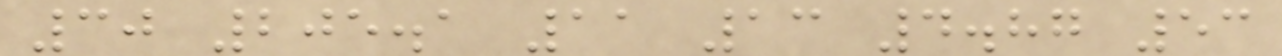30 205.1 11 13 4.87 53
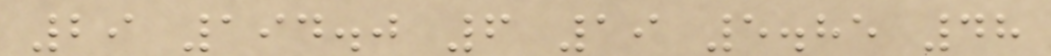29 194.0 6 19 5.85 48
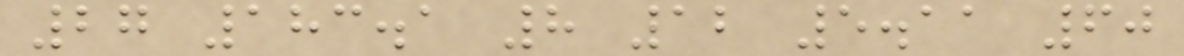27 183.1 8 12 5.11 60
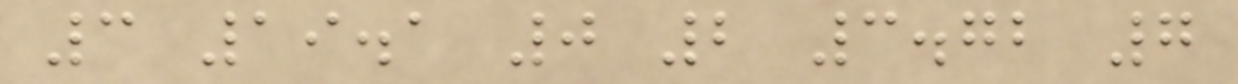3 19.1 0 2 3.72 7
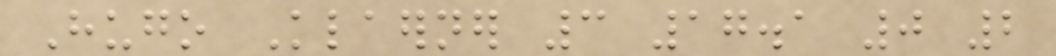Hugo Klaerner 3 17.1 0 2
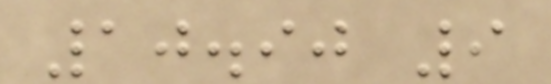10.90 9
